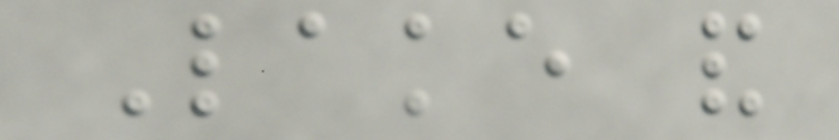Lake and
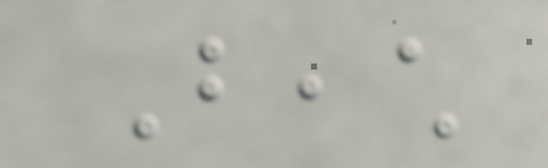Beach
